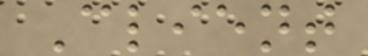Client
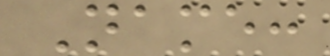Name:
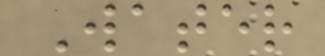Water
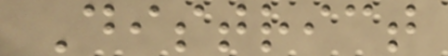District
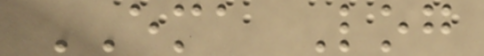EMA Log
